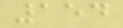154
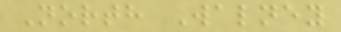North Walney
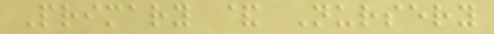Primary & Nursery
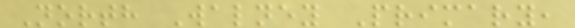North Walney Primary,
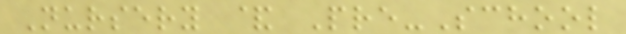Nursery & Pre-School
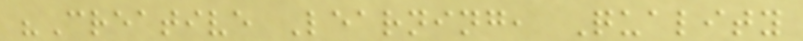"Creative Learning, Quality
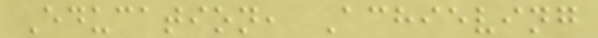Education, Achieving
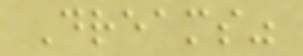Dreams"
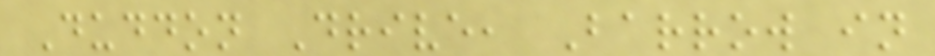Duddon Drive, Barrow in
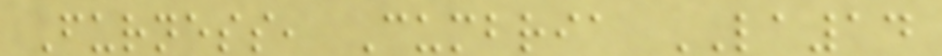Furness, Cumbria LA14
